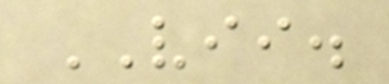VII.
